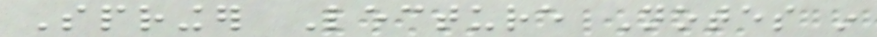Springer Lecture Notes in
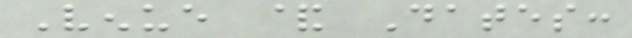Venue & Dates:
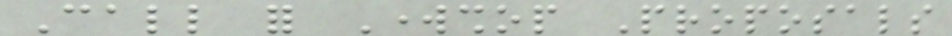Call for Workshop Proposals
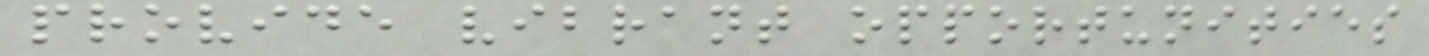provide vibrant opportunities
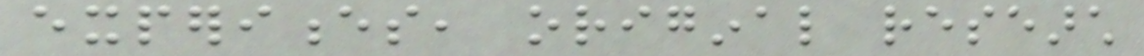experiences, original research
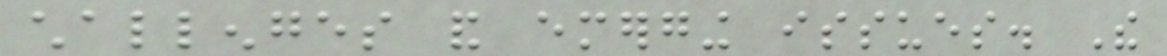challenges and emerging issues. The
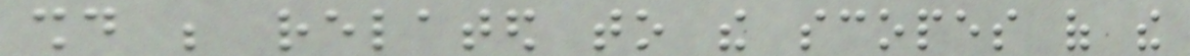should be related to the scopes of the
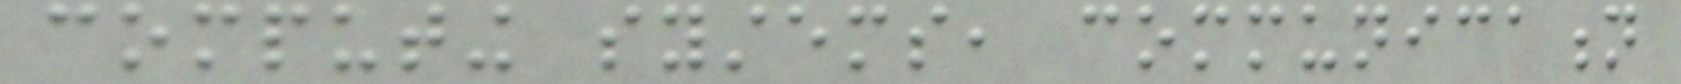computing systems, communication
